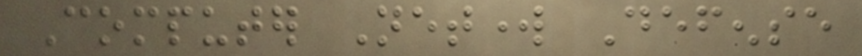Computer Network Defense
